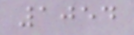1054
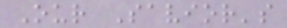Our Savior's
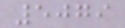5079
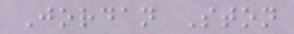Jordan Ston
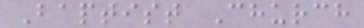Baptist Church
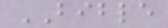BIBLE
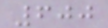600
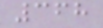368
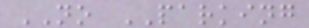NO PARKING
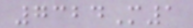7324M1
